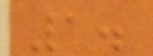1.
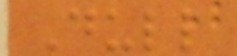Dull
